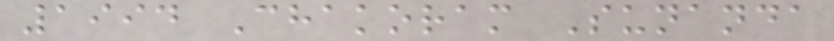1994 Chakoram Sunanda
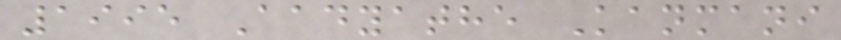1995 Aadyathe Kanmani
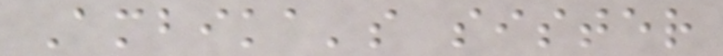Ambika's sister
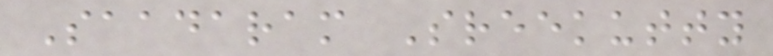Saadaram Sreekutty
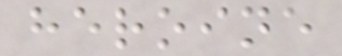heroine
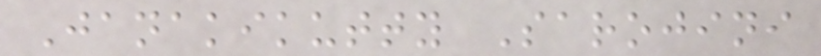Janakikutty Sarojini
